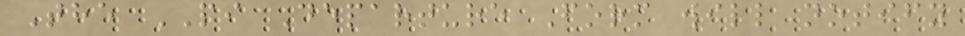The PI Departure Form will notify
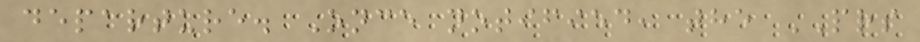departure. Once notified, the PRS
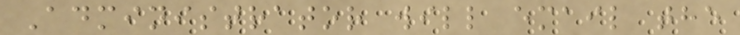Administrator will email the
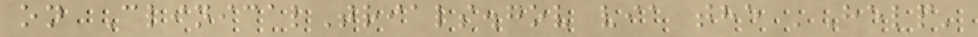on ClinicalTrials.gov via the 'Help'
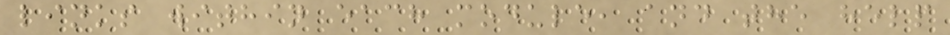links within each module, and the help
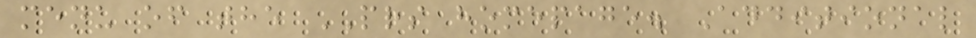menu of the PRS homepage. Additional
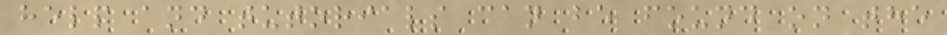help and tutorials can be found on the
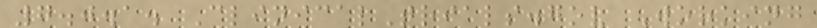7.0.1. ClinicalTrials.gov Working
